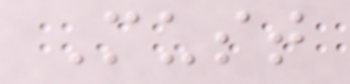Must
